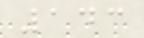143
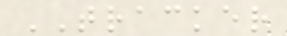TRACKER
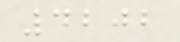4202
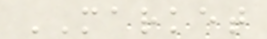MARKET
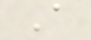A
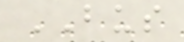BUS
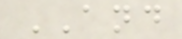AND
